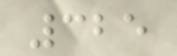325
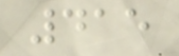415
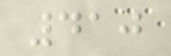410
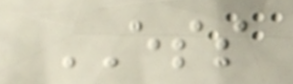ESS
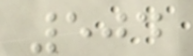504
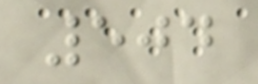504
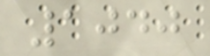1040
